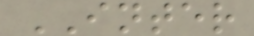INTER
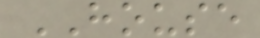HOUSE
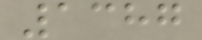1387
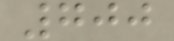700
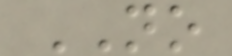NO
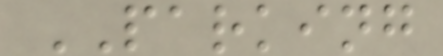PARKING
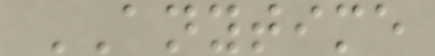ANYTIME
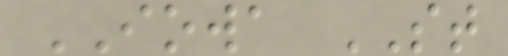IOWA ST
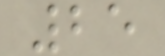25
